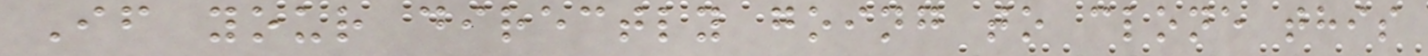If your directly going to clone this
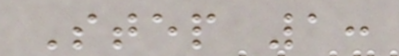Step 1:
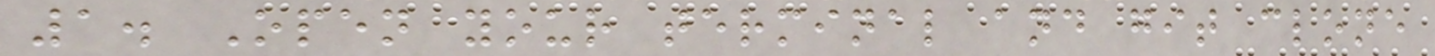1. Open your terminal and git clone
